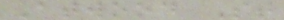Atwood St
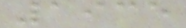1935
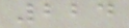224
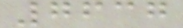7637
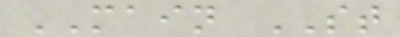MAIN ST
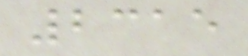2315
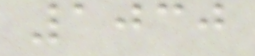1030
